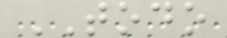TODO
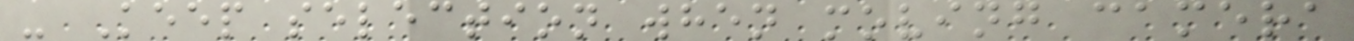- Keep selection when moving camera
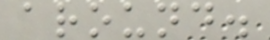around.
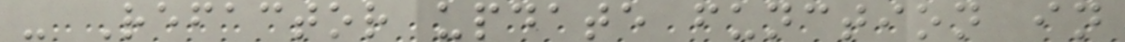- Refactor update function in
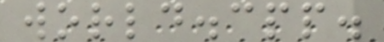world.cpp.
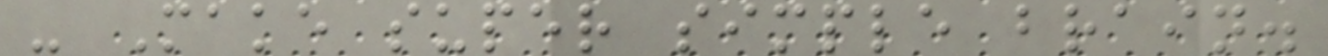- Make super simple brain.
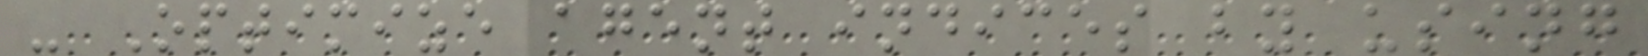- Optimize agent indices by using
